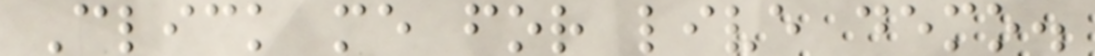Click me for live demo.
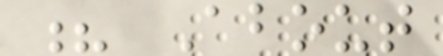? About
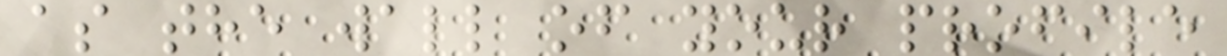as the wall of your profile
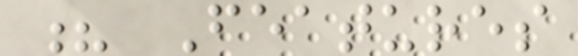? Features
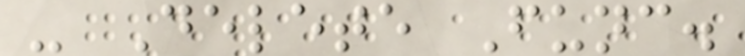- Delete Func.
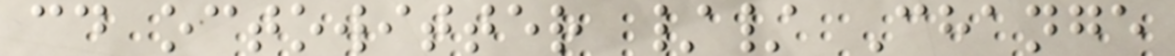cd octowitter // Change
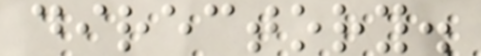directory.
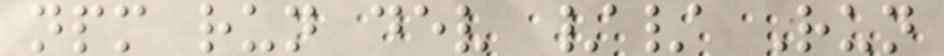npm run dev // Run
